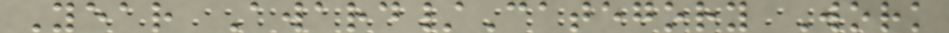Year Award/Category Work
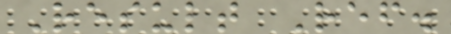Result Ref.
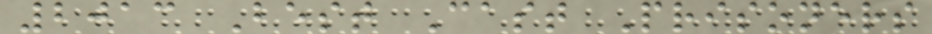2013 Best Cast Prisoners
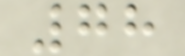78
